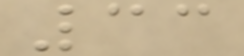33
